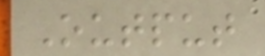Output
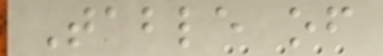Table of
